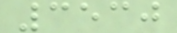3530
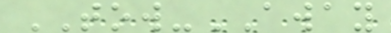TOW-AWAY
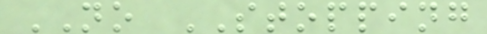NO STOPPING
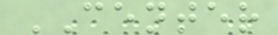CENTER
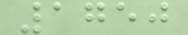1750
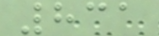831
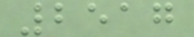2517
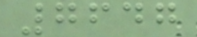7647
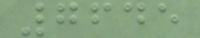7645
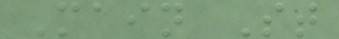Main St
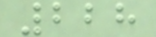228
